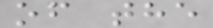of the
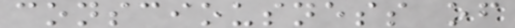consciousness of
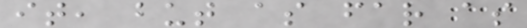it, but as far as
